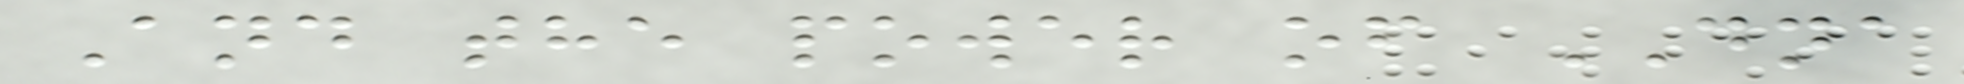And the power of DNA
